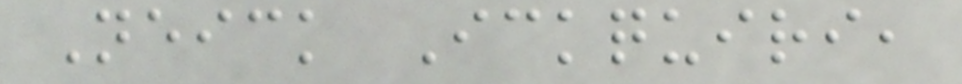Neick Ickquiri,
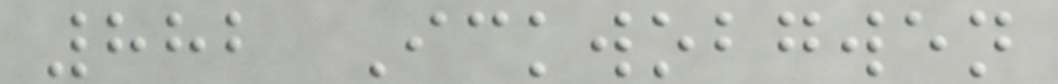882 Ickwobgwen
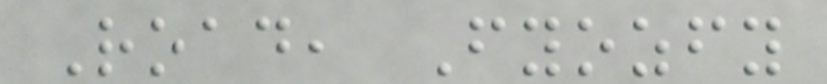Road, Fyozfy
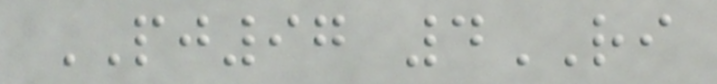PJ97 4RI
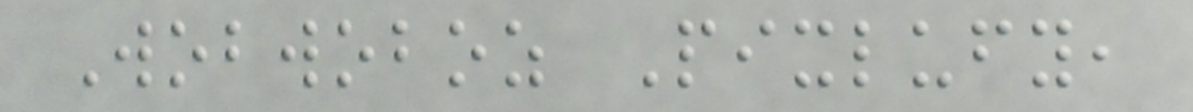Wobwoboz Pixlufy,
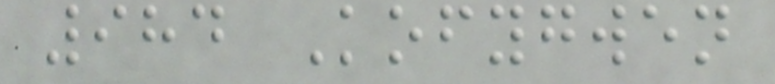984 Kofygwen
